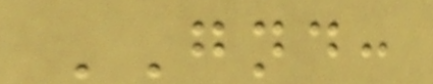GND:
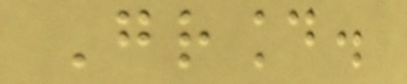Ground.
